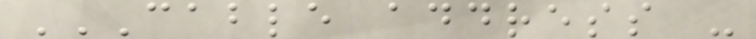CABLE ADDRESS -
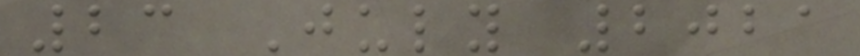23 July 2021
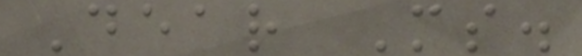Dear Ms.
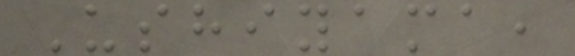Ushiyama,
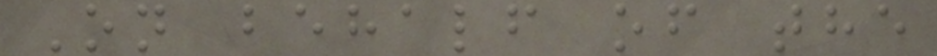On behalf of the
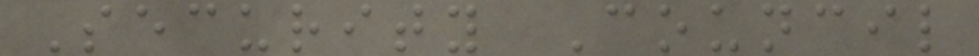Security Council
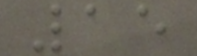15
